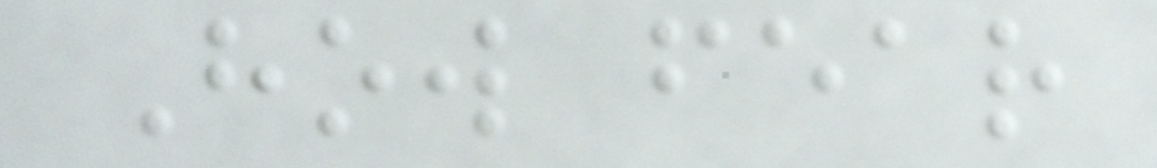How fear
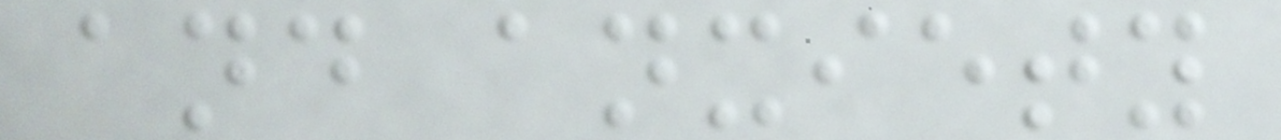and anxiety
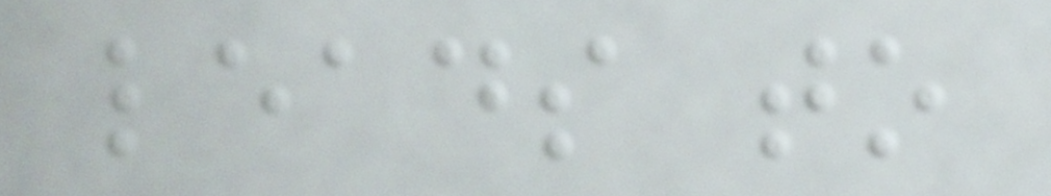leads to
